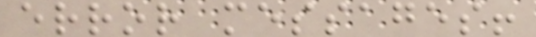error messages!
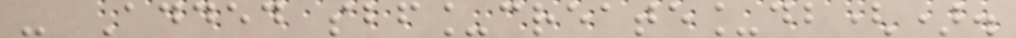- Added sbf_create_db().
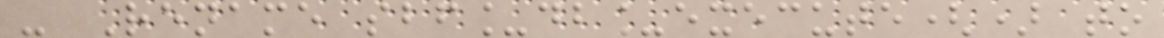- Rename sbf_db_execute() to
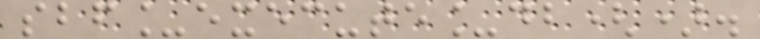sbf_execute_db().
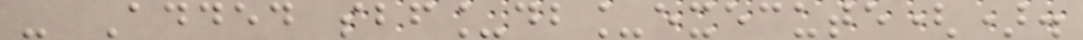- Added sbf_db_execute().
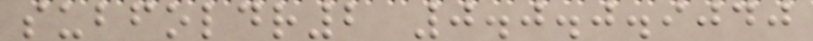subfoldr2 0.0.0.9040
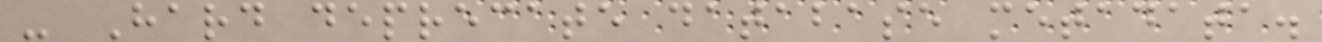- Hard deprecate database metadata.
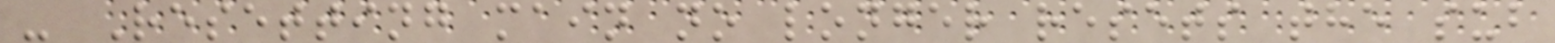- Resetting main no longer resets the sub
